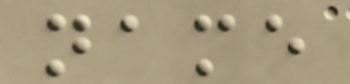name
